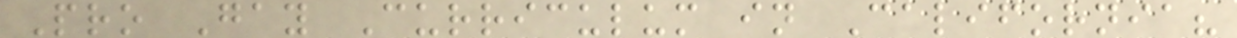Pro Gay Curriculum in California?
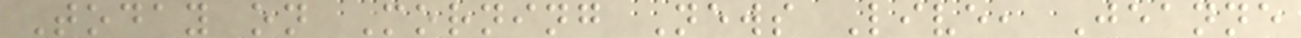Today on Morning News Live, Jeanne
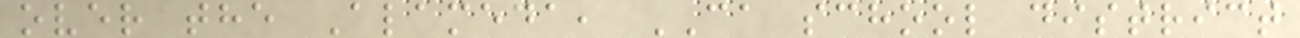over the Alameda, CA school district
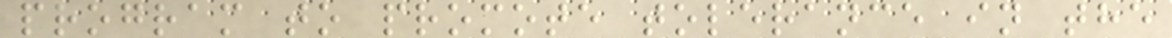program to promote tolerance in the
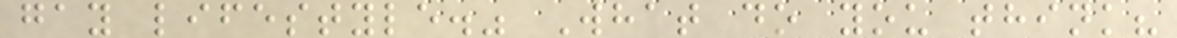gay lifestyle." What do you think?
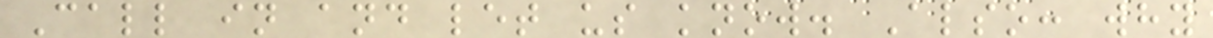Call in and let us know. Also: why
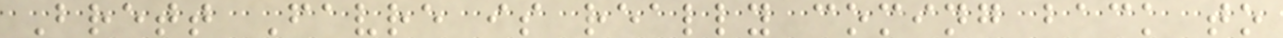Brett Favre is really coming back to
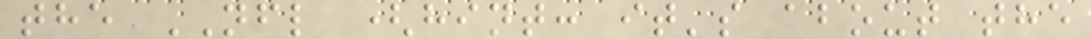the NFL (hint: it's about the
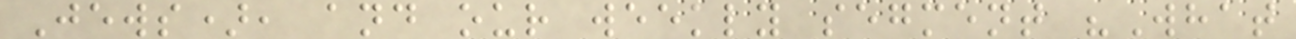Jews), and our weekly segment "What
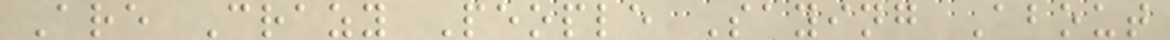Are Crazy People Saying About
